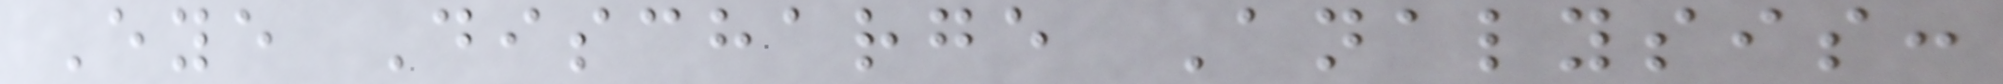Eye Discharge Analysis:
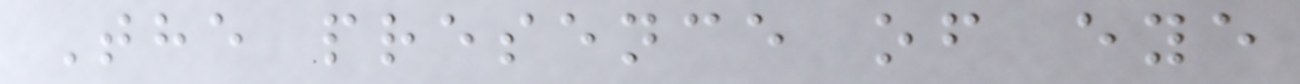The presence of eye
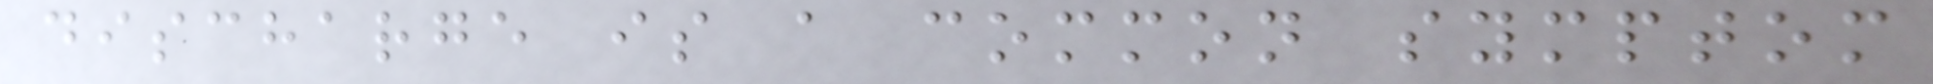discharge is a common symptom
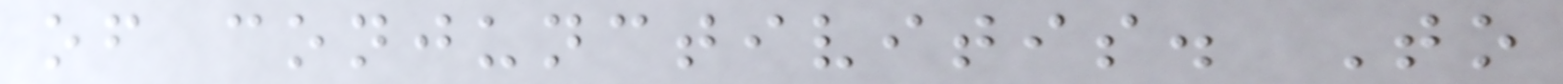of conjunctivitis. To
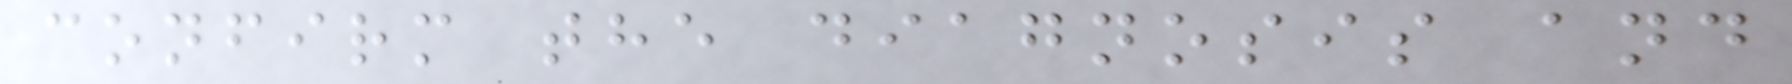confirm the diagnosis and
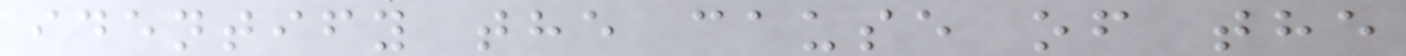identify the cause of the
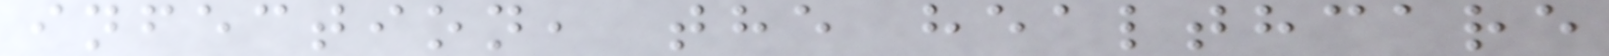infection, the healthcare
